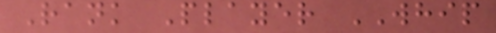Rank Player WHIP
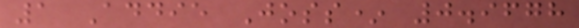1 Addie Joss* 0.9678
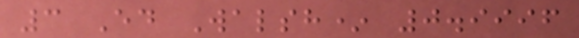3 Ed Walsh* 0.9996
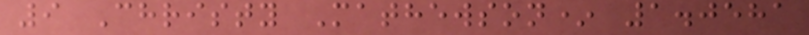9 Christy Mathewson* 1.0581
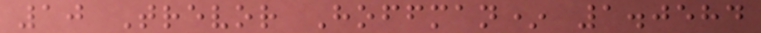10 Trevor Hoffman* 1.0584
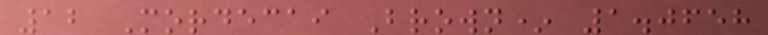12 Mordecai Brown* 1.0658
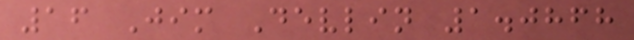16 Jim Devlin 1.0868
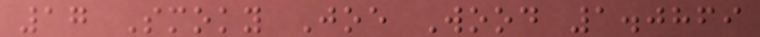17 Smoky Joe Wood 1.0869
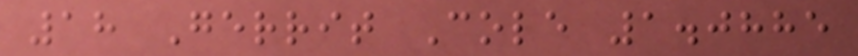18 Gerrit Cole 1.0885
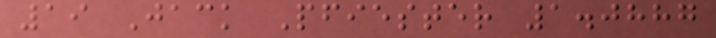19 Jack Pfiester 1.0887
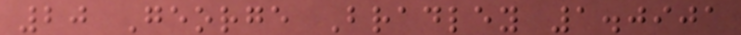20 George Bradley 1.0901
